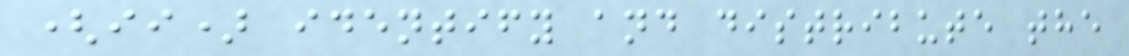(ii) identify and distribute the
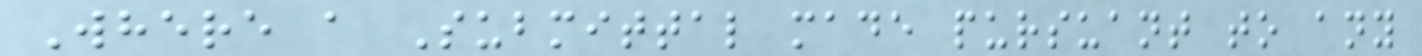Where a Submittal made pursuant to any
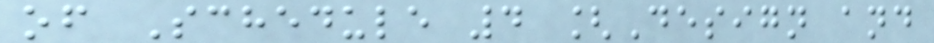of Schedule 4 [Design and
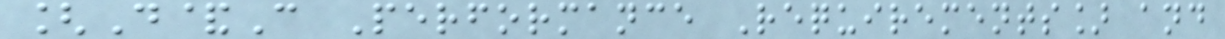[D&C Performance Requirements] and
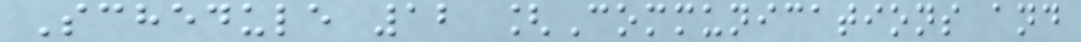Schedule 12 [Communications and
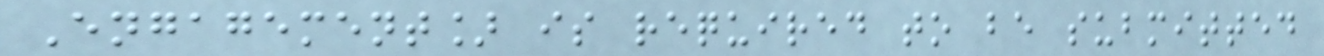Engagement] is required to be submitted
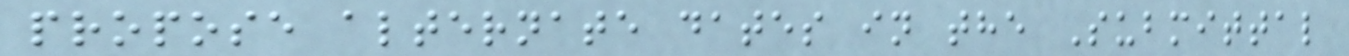propose alternate dates in the Submittal
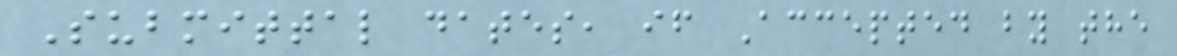Submittal dates, if Accepted by the
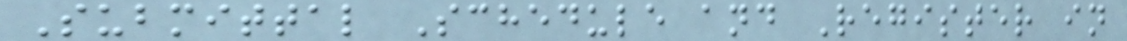Submittal Schedule and Register in
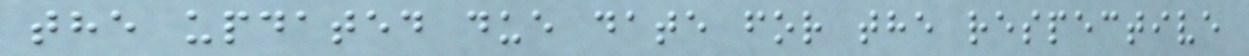the updated due date for the respective
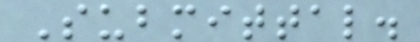Submittal.
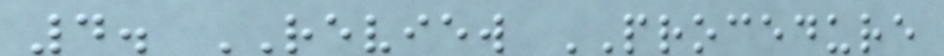4. REVIEW PROCEDURE
